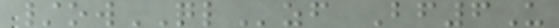/owQLzf Bf6U
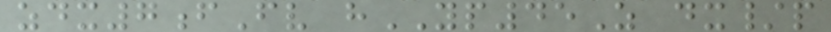zdx7fFv hYP45Z dx/p
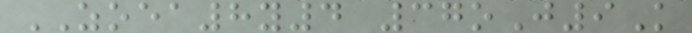ZOEA8y4 37oJ9K
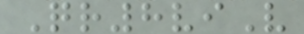Qr8viV
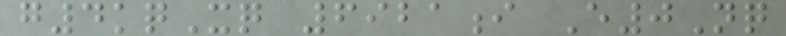g4kqXq 6921i E0Nq
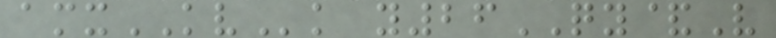amxKVk y26QY&V
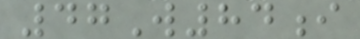47W84i
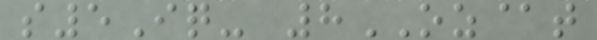s5Iq- 8OZ@t
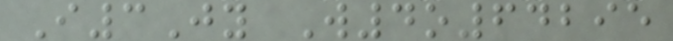I3Jy W4o64295
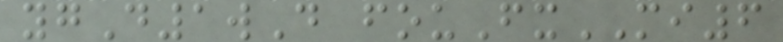ygD1wD fouFxMI6
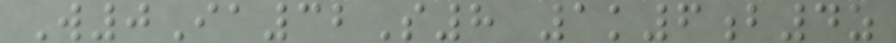W0Ia32S8 1k6b4z
